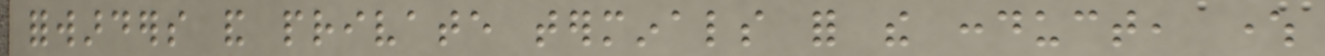forwarders and private terminals for the conduct, where
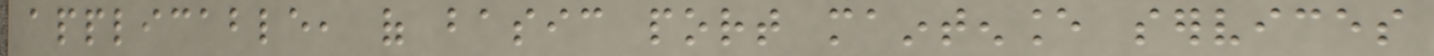applicable, of basic port maintenance services
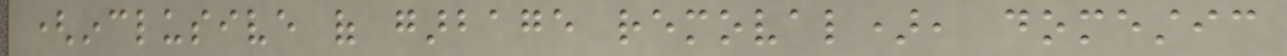(inclusive of garbage removal), domestic
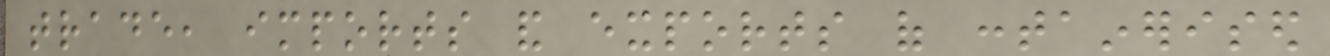trade, imports and exports of containerised
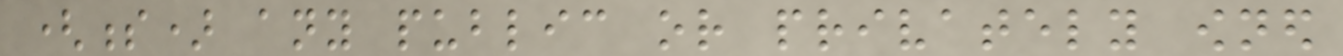(s) any public or privately owned
